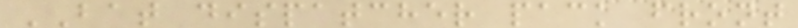BAT dispatcher pack front
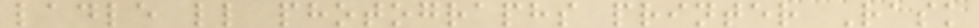ladle ll photographs printer Rask
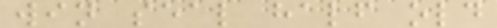win seal half old
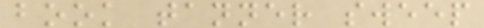book tanner sweep
